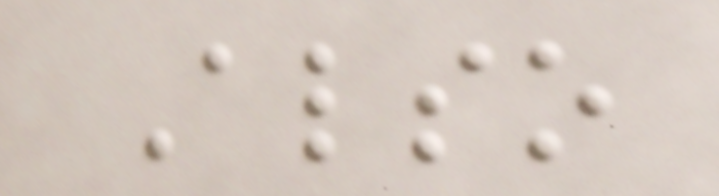Also
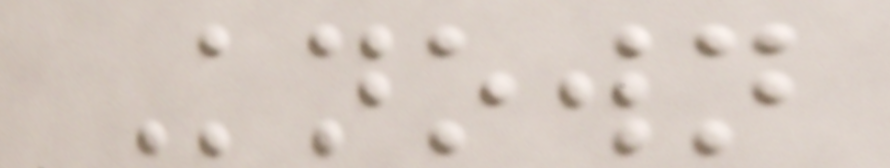Known
